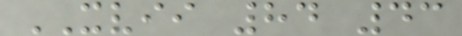XVII 84 43
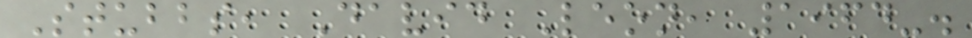Stubbs, David Leon, 1964-.
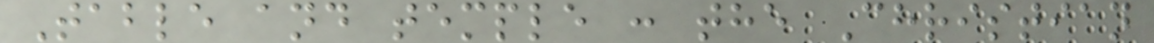Table and temple : the Christian
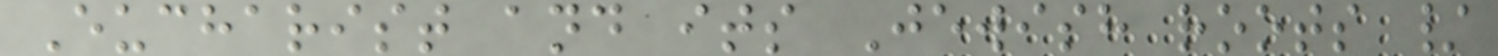Eucharist and its Jewish roots /
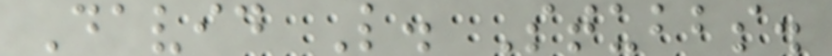David L. Stubbs.
